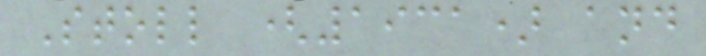Stoll (1931) and
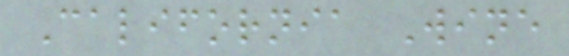California Wine
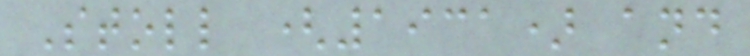Stoll (1931) and
